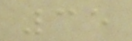35
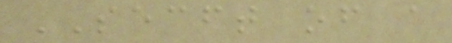SECFT of a
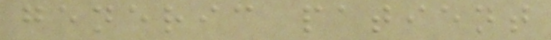generic patient
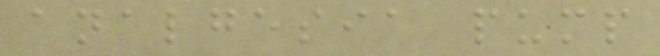analgesia pump
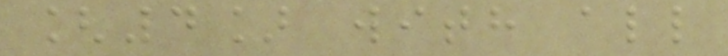[4] with all
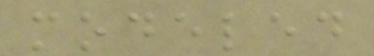modeled
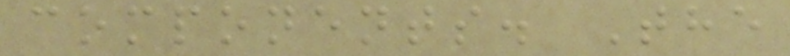components. The
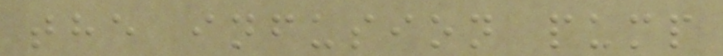the infusion pump
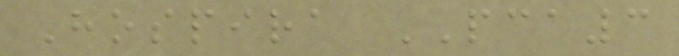Hospira PCA3
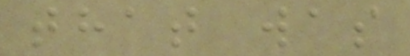that was
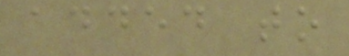added to
